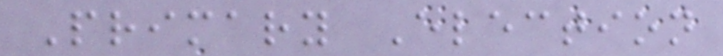Primary Election
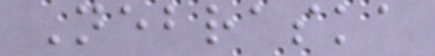Nebraska
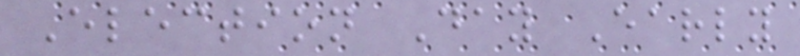Election Day Early
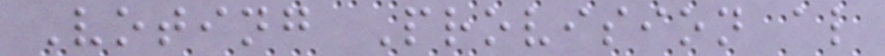Voting Provision al
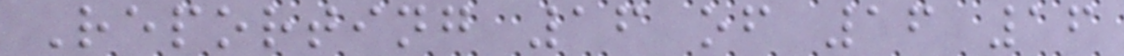Reporting 16 of 16 16
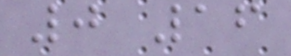0 16
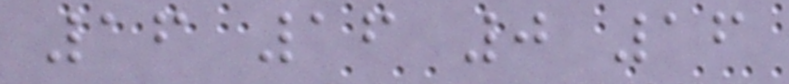16 16 0 16
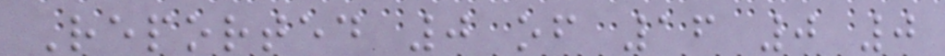Reported 0 of 16 0 0
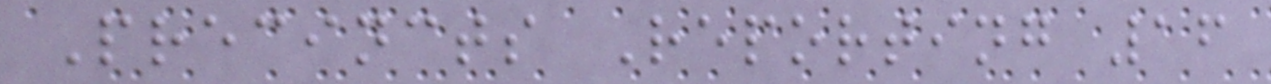Precincts Reporting 16
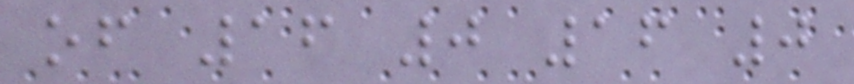of 16 0 16 0
